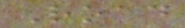Road
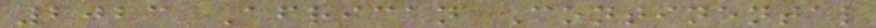2023 African Continental
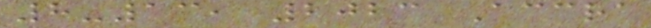8-13, 2023 Accra
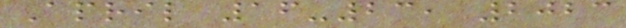April 16-23, 2023
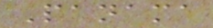Panama
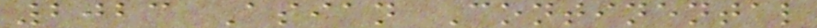2023 Asian Continental
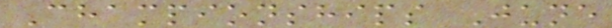Championships June
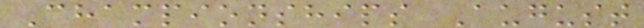Championships August
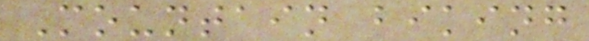Mountain biking
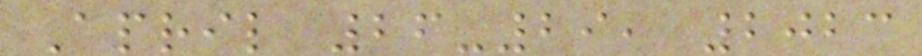April 26-29, 2023
